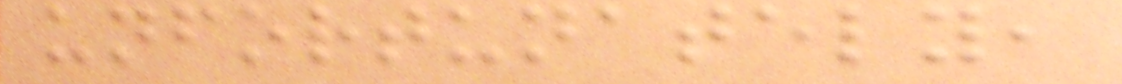unfortunately,
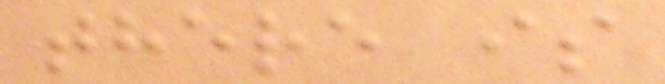there is
